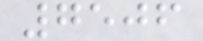7506
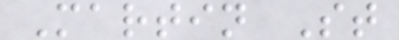Martin St
